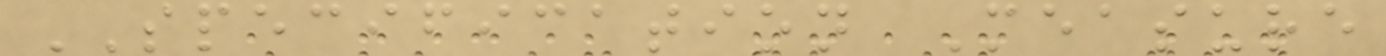SPECIFICATION Measure
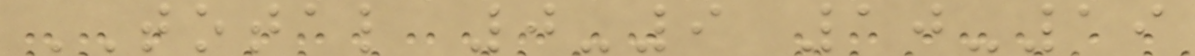TOTAL 0-9 10-19
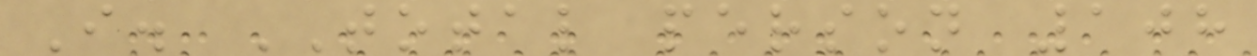I. TOTAL person 108
